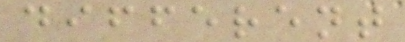different
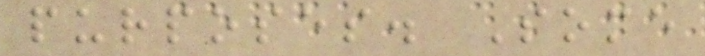purposes. Some
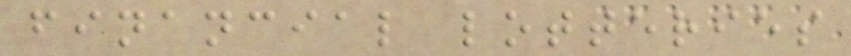financial lotteries
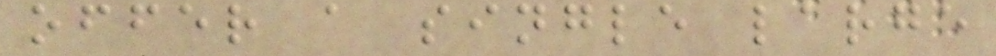offer a single large
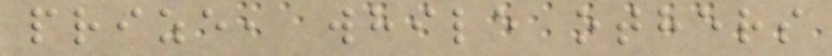prize, while others
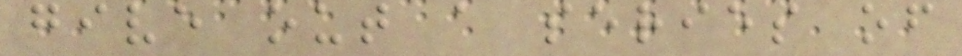give out a series of
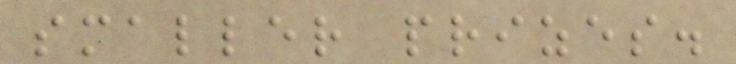smaller prizes.
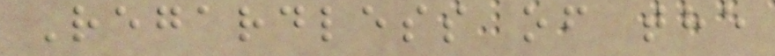Regardless of the
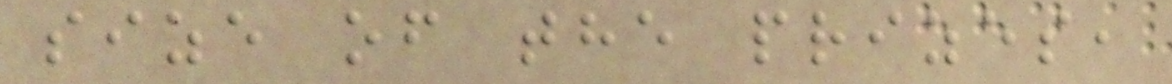size of the prizes,
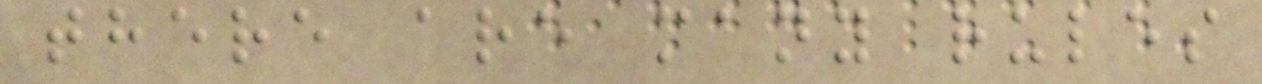there are many rules
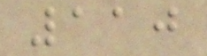110
